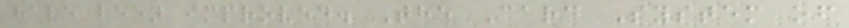have been improved. The Card System of
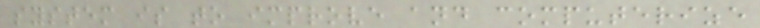system is to improve and computerize
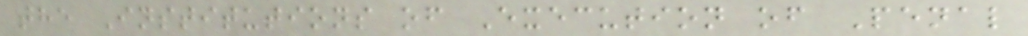the Institutions of Execution of Penal
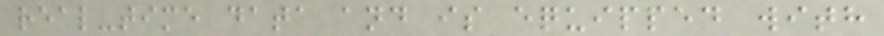real-time data and is equipped with
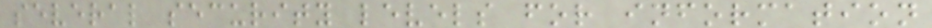several security levels for information
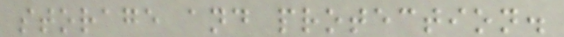storage and protection.
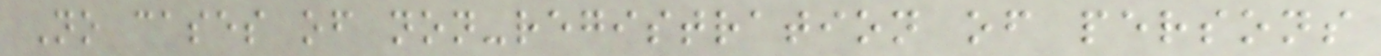No cases of non-registration of persons
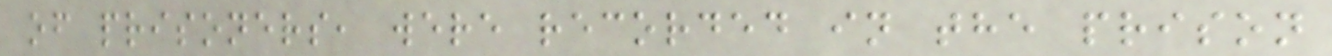of prisoners, were recorded in the prison
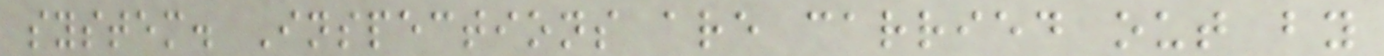system. Inspections are carried out by
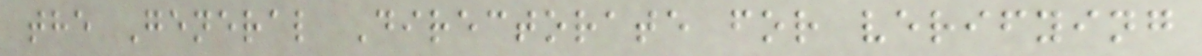the General Directorate for verifying
